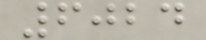6024
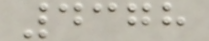4378
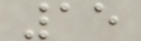15
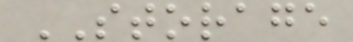STORAGE
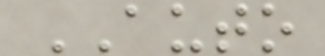AUTO
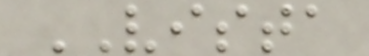VISTA
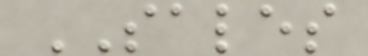SALES
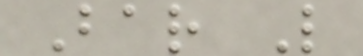Bar L
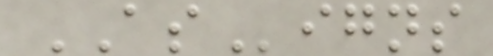ASigns
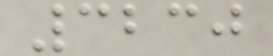3230
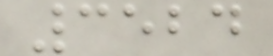3524
